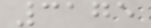3175
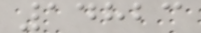14823
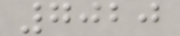7020
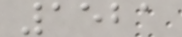1521
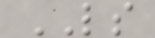LS
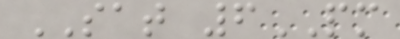SAT 6PM
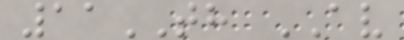11TH AV
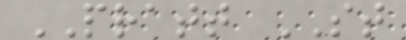PRATT ST
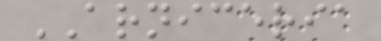ARNICERIA
